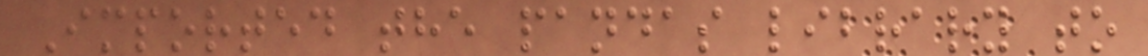Imported the pandas library to
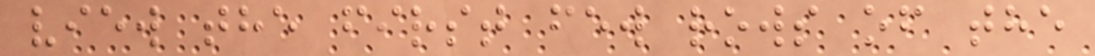view the first few rows of the
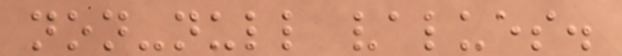non-null values.
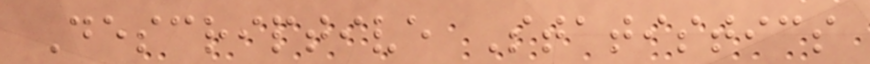Descriptive Statistics
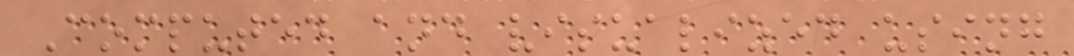Computed and visualized using
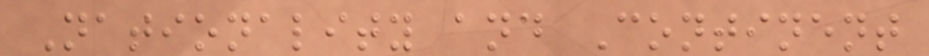Nationality and Continent
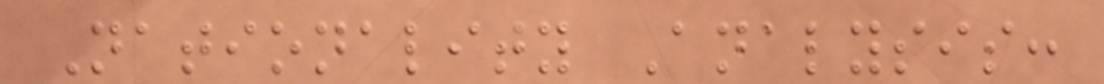Nationality Analysis:
